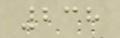238
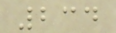234
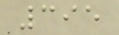395
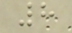8
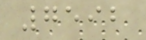7592
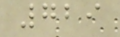729
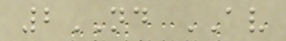2ND AV
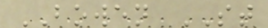BOWEN ST
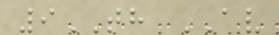9TH AV
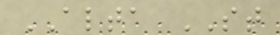ALTA ST
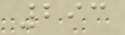293
